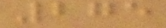275
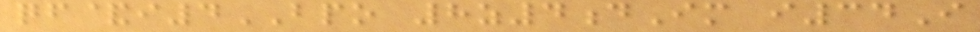qf&i4BPO 8z4dIm i34I
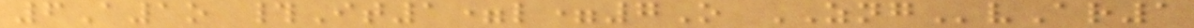6A1o #It1=l=7O ZNGvAr1
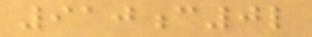910c0l
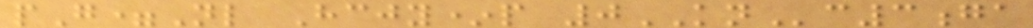pG=Nl Hcjy*p 0KNc3ga
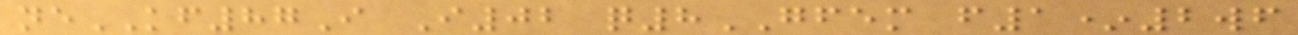neKF87I I02 q8GFEM f1*2wf
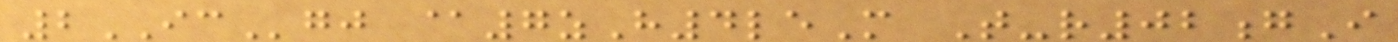2ICgj @7zH4leM T-r02gI
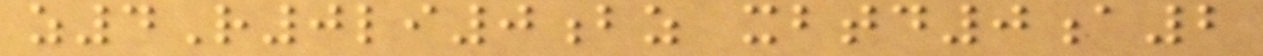z4R0li0bz xbtd0a2
